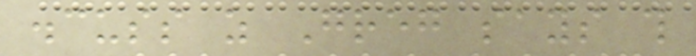discuss as Greg says this
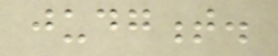judgment.
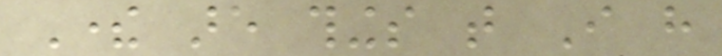There are things that I have
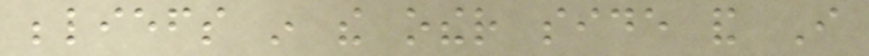beliefs in the other side and I
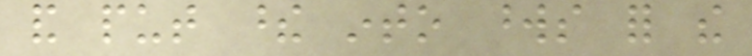and put these into words for the
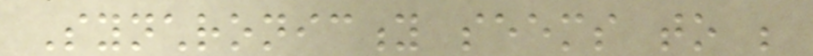Synchronicity seems to be
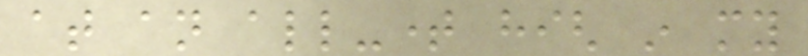at an all-time high in my
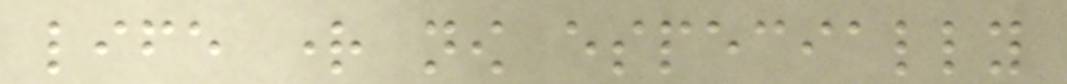life right now especially
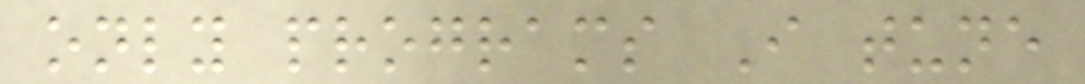only programs I tune
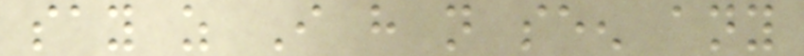say as I have not seen any
